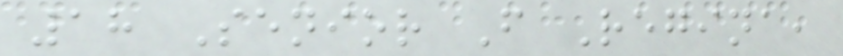18 Senior F Regina,
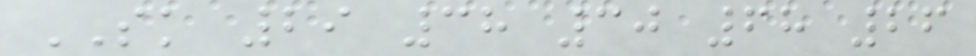SK 29 38 30 68 26
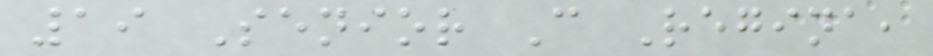19 Senior C Regina,
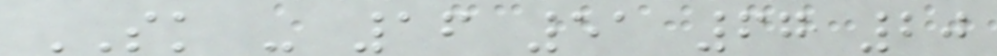SK - 16 51 67 20
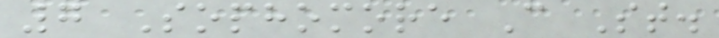7 Sophomore C St.
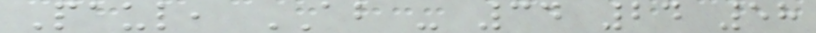Paul, AB - 34 24 58
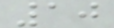10
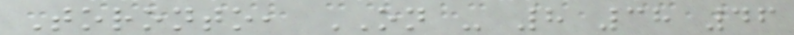Toronto, ON - 8 38 46
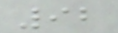92
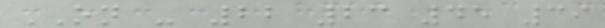ON - 22 23 45 39
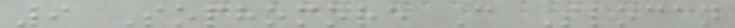9 Sophomore C Slocan
